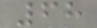68
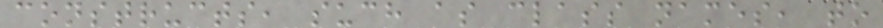constructs, such as class names, to
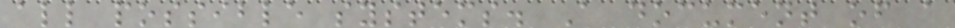all possible systems. A document of a
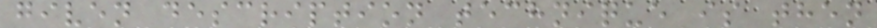given description technique is then
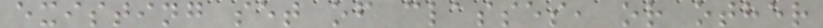existing set of classes, or other
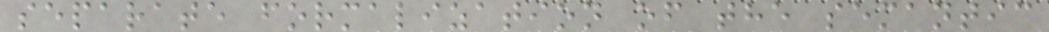separate formalization of the semantic
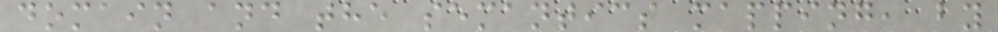domain and the semantics mapping, by
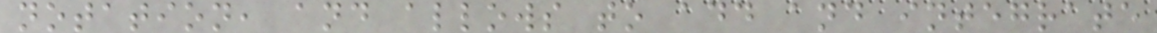notation, and allows to add and integrate
